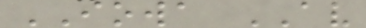IOWA AV
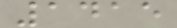1415
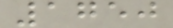1750
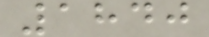1840
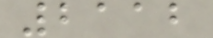2112
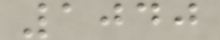1040
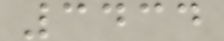3434
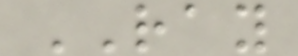RAY
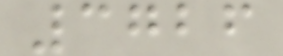3726
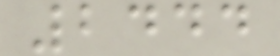2444
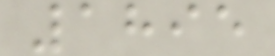1895
